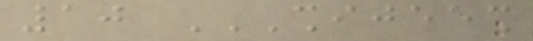10 SHIJEESH
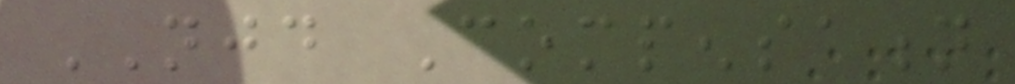NJD Compensation
